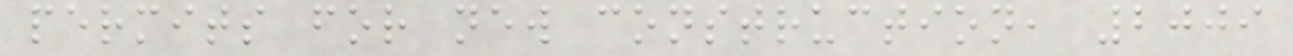permits for new construction, 2009
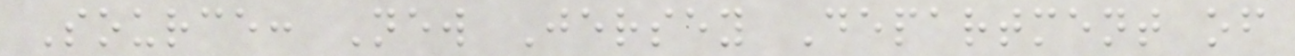Source: New Jersey Department of
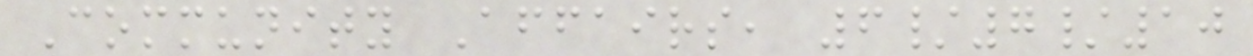Community Affairs, 6/7/10
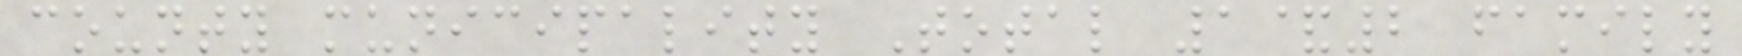county municipality Total 1&2 family
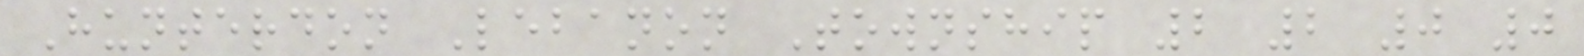Hunterdon Lebanon Township 2 2 0 0
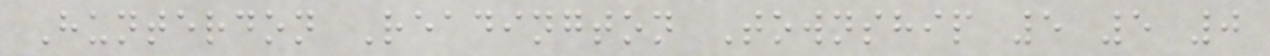Hunterdon Readington Township 5 5 0
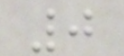0
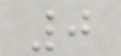0
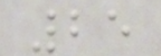25
